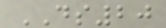DS20
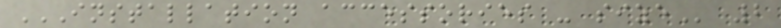INSTALLATION ACCESSORIES - SIZE 2
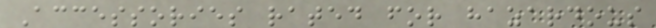Accessories rated for hazardous
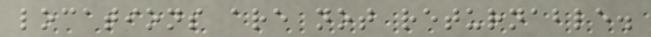locations are not returnable.
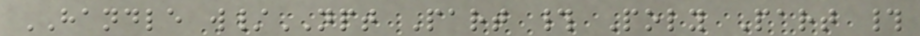HANDLE w/NPT Part # Poly Part #
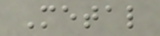Metal
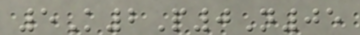5K2P0N05
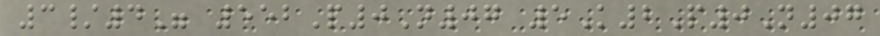3/4" 552P0N07 5K2P0N07
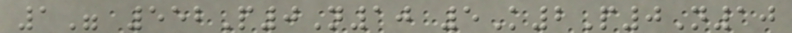1" 552P0N10 5K2P0N10
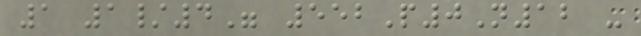1 1/4" 552P0N12 -
